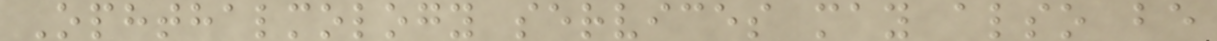Ophthalmology services may also be
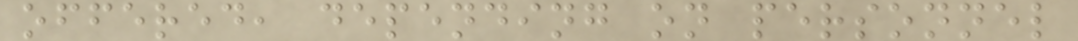offered, depending on personnel
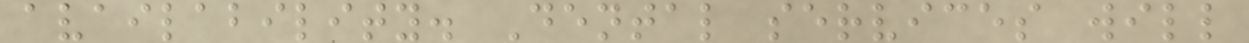availability. Dental services will
